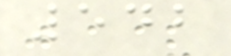542
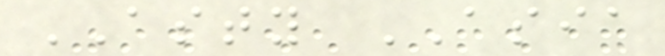ASTY ASIA
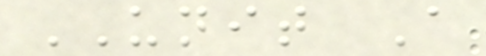UNIT A
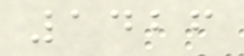1426
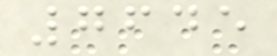7645
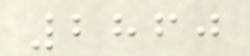2860
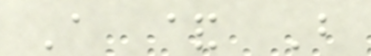A & B
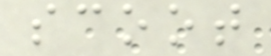scoot
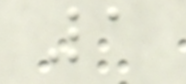1
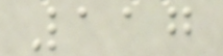117
